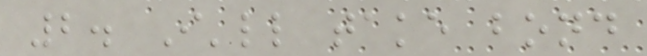2. I'll take bond
